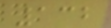132
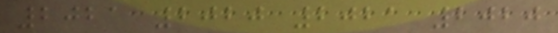2021 2020 2021 2020
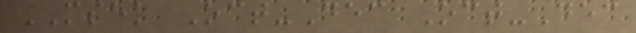MSEK Oct-Dec Oct-Dec
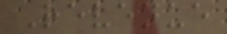Revenue
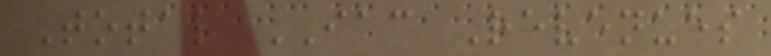Total IAC Revenues
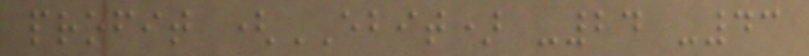profit (EBIT) -24 -43
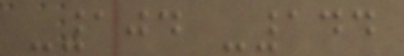-104 -144
